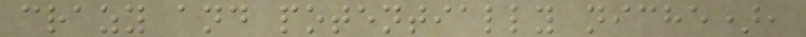crazy and potentially niche),
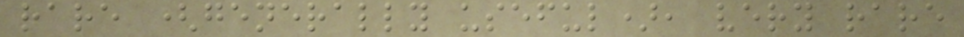rare (generally useful), very rare
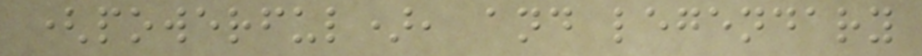(powerful), and legendary
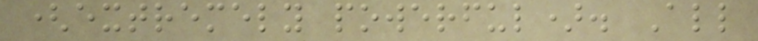(extremely powerful). All
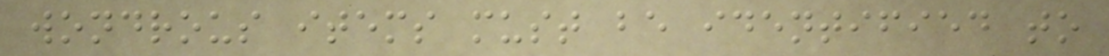wondrous items must be identified to
